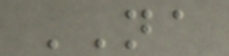NA
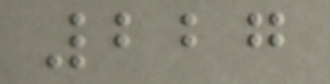227
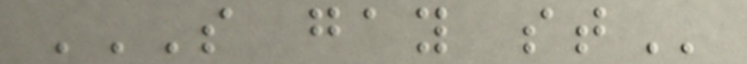S GAY ST
